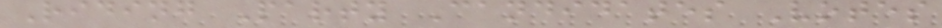Riding Party Candidates Votes
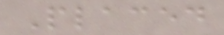Placed
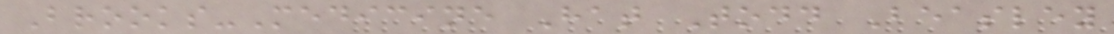Brooks-Medicine Hat Todd Beasley
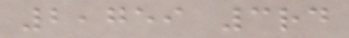2,759 3rd
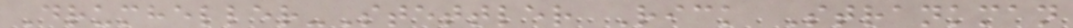Drumheller-Stettler Rick Strankman
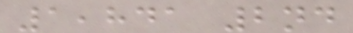1,841 2nd
